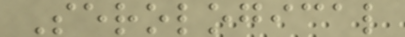Serological
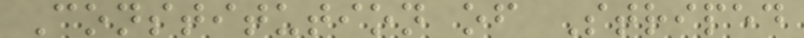Constitution of Striped
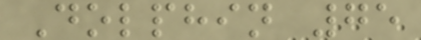Dolphin 75
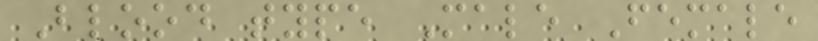Blood type Male Female
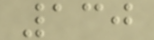130
